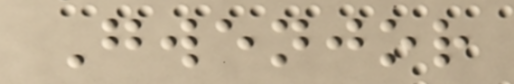Gwenjor
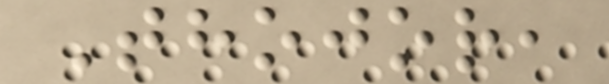Thojor,
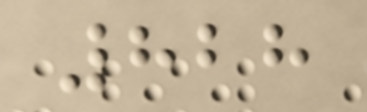828
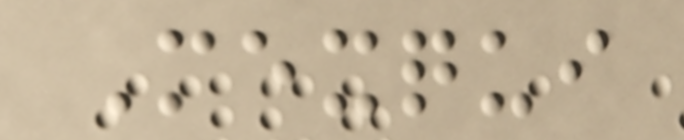Mexqui
